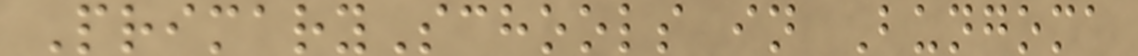PrimarySchools in Bungoma
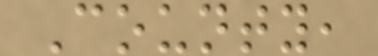County,
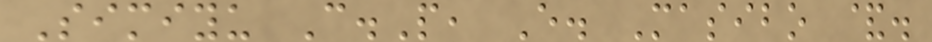Simiyu C.P, E. Masibo &.
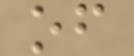of
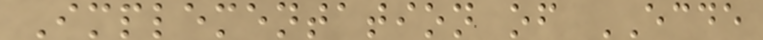Implementation of ECDE
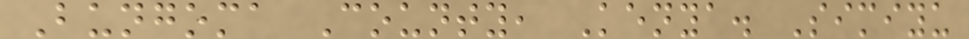Bungoma County, Kenya. Simiyu
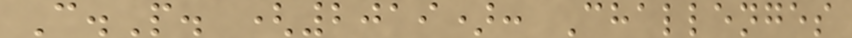C.P. (2019): Challenges
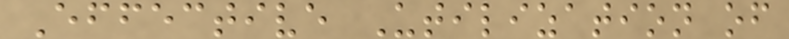Effective Utilization of
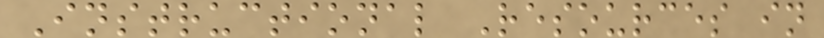Instructional Resources in
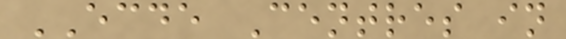ECDE Centres in
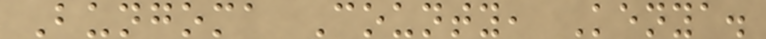Bungoma County, Kenya.
